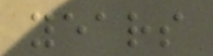years
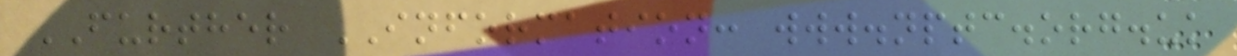FURTHER INFORMATION: www.nptc.org.uk
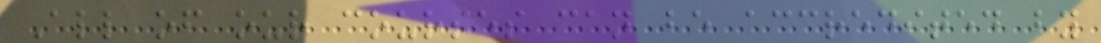All of our courses can be accredited by
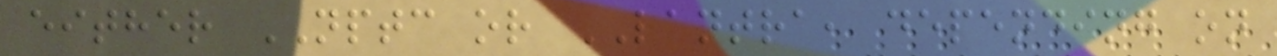either NPTC or LANTRA, depending on
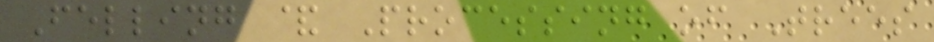Felling & Processing of Trees
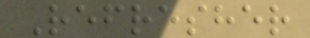Refresher
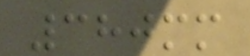380mm
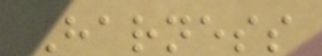Harness
